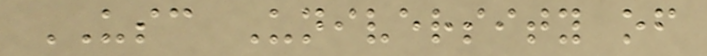USC University of
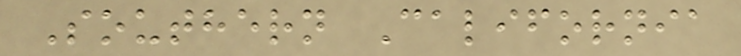Southern California
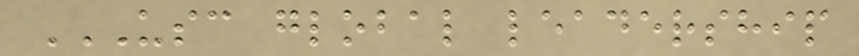USC GLOBAL LEADERSHIP
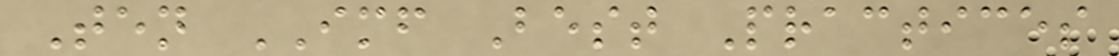Ten IMF Best Practices
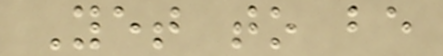Yet to be
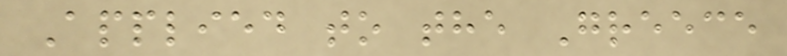Applied to the Greece
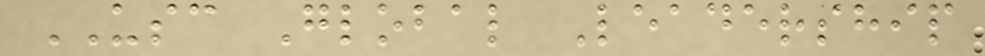USC Global Leadership
